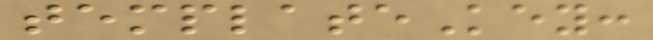templateKey:
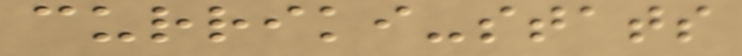curriki-stats
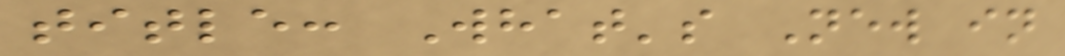title: What's New in
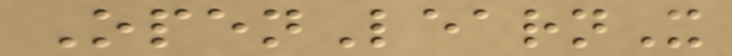OpenLearnX
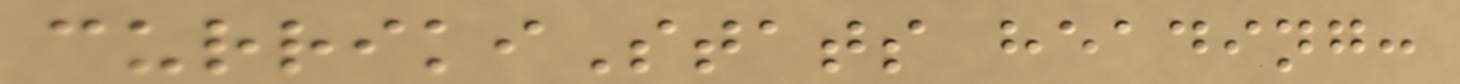currikiStats heading:
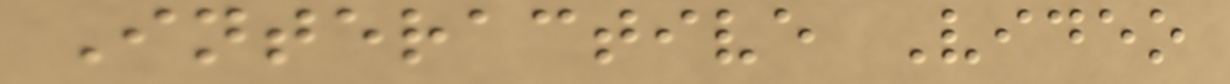Interactive Video
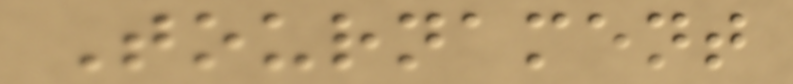Tournament
